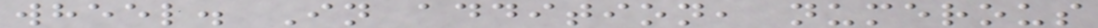wheel. In addition, numerous
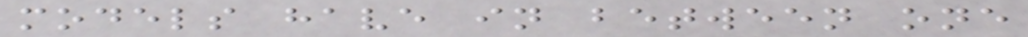models have in between one
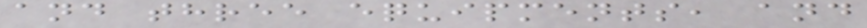and three equipments, and
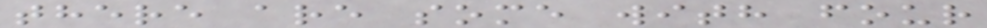there are some with four
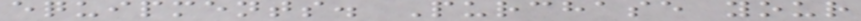equipments. Purchase your
